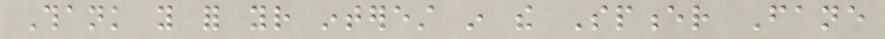Thank you for your interest in the Spencer Fane
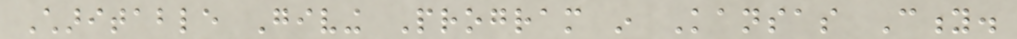Charitable Giving Program in Kansas City.
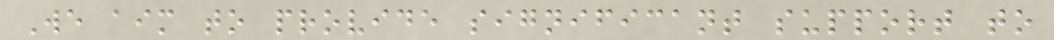We aim to provide significant support to
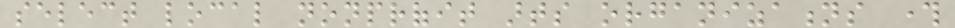select local nonprofit arts organizations through
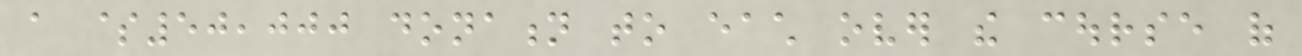a $50,000 donation to each over the course of
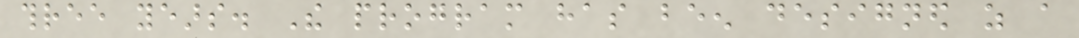three years. The program has been designed as a
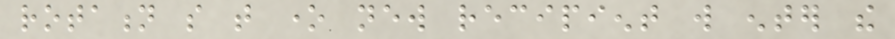rotation so that one new recipient will enter the
